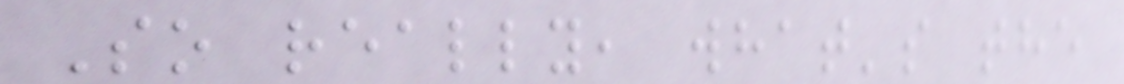So really, what's the
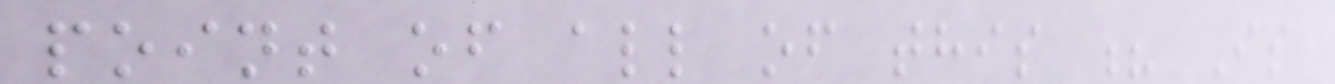point of all of this ? Is
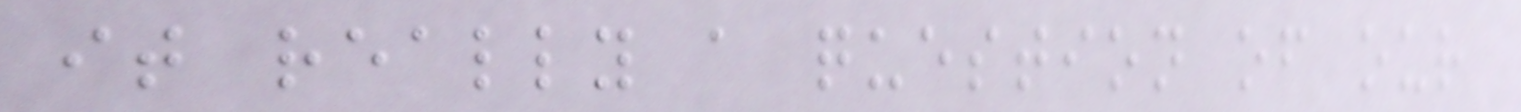it really a question of our
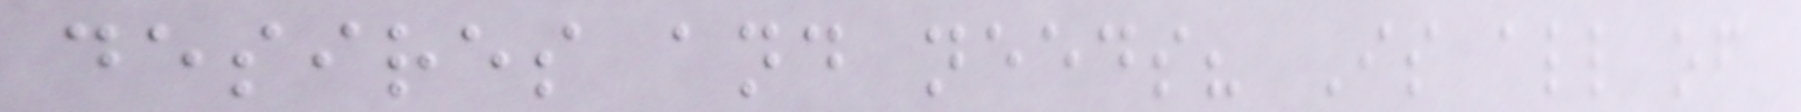desires and needs? Is all of
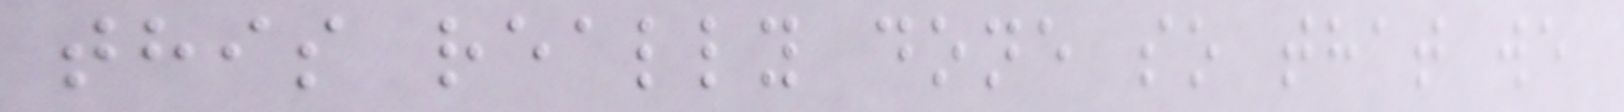this really done so that we
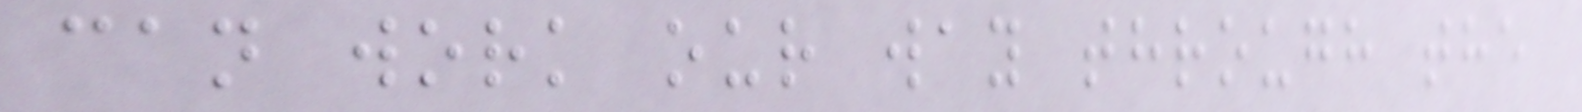can work our way through the
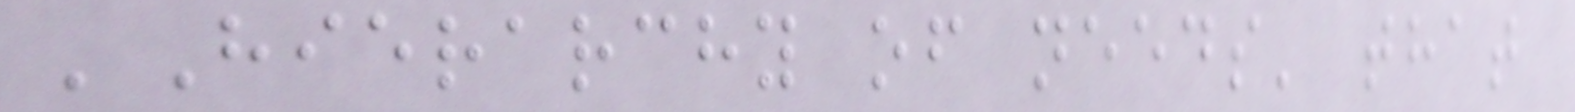'Hierarchy of needs' that
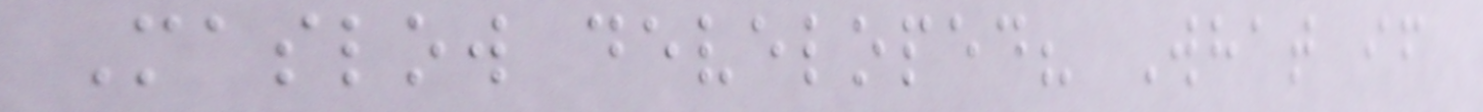Maslow developed? What if
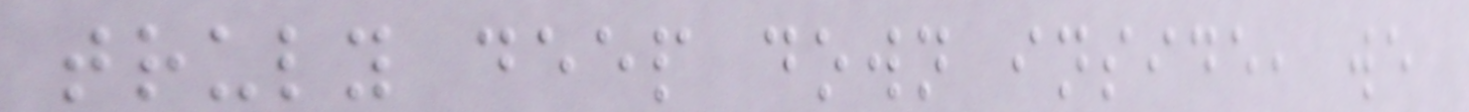truly deep down inside, we
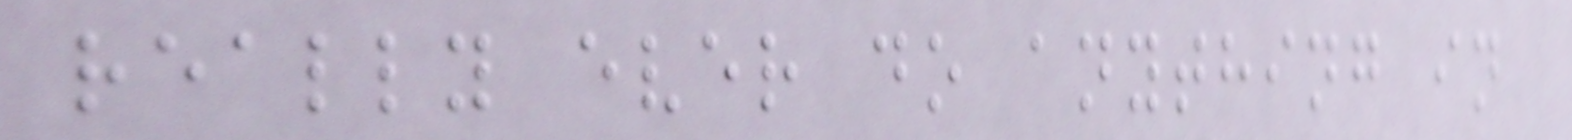really ever do anything in
